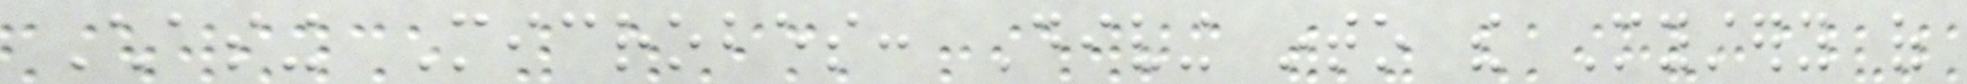Chasing Microbes: Diving into the Mystery of
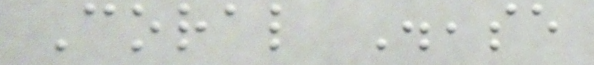Coral Disease
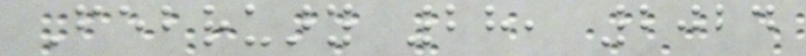February 28, 2024
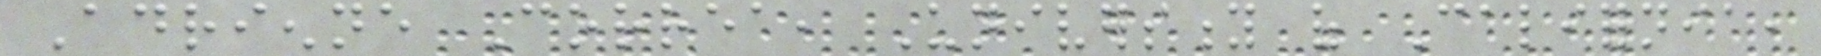Adrienne Correa, University of California,
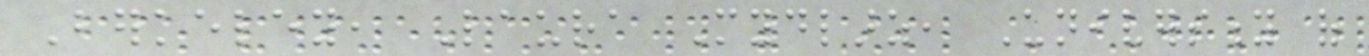Berkeley, Laura Mydlarz, University of
